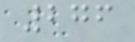276
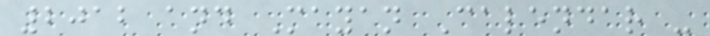2012 and Mayan Calendar -
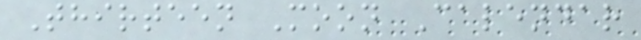Thirteen Moon Calendar
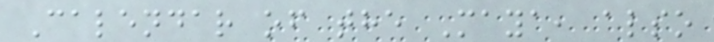Calendar of the Maya, also
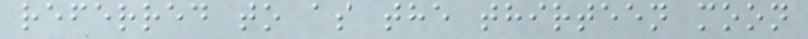referred to as the thirteen moon
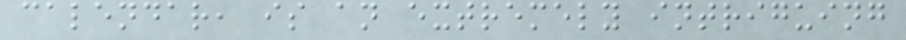calendar, is an extremely intriguing
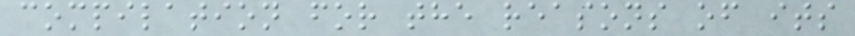compilation for the reasons of its
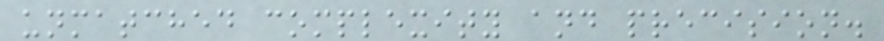unmatched complexity and precision.
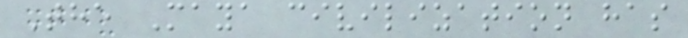The Maya civilization has
